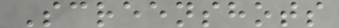Screenshots
